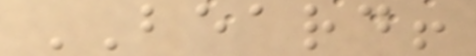BEARD!
